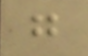g
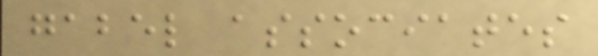gabel associates
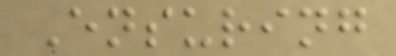Ensuring
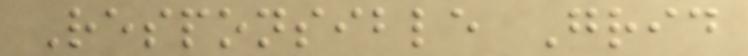Responsible Grid
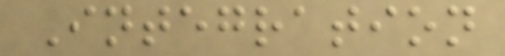Integration
